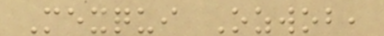Mexqui Ozwob,
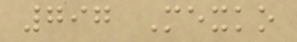797 Mexko
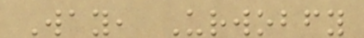Way, Urwobfy
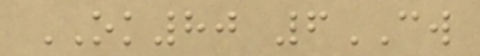OK80 6CW
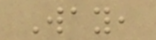Way,
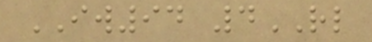IW94 4RL
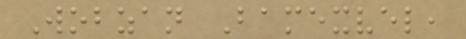Wobzan Bamexvel,
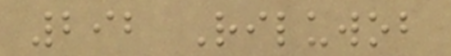292 Riluwob
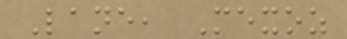Lane, Mexoz
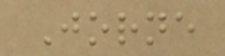Jorne
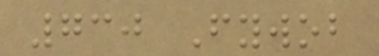730 Fywob
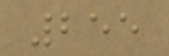255
